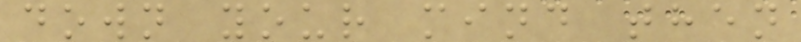down your mind then
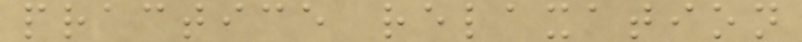practice relaxation
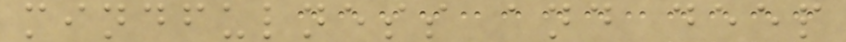mindfulness and deep
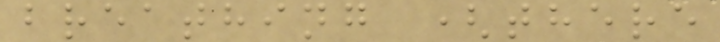breathing (there
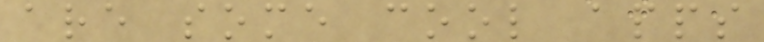are some cool apps
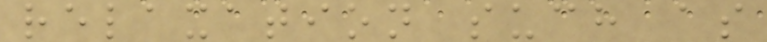relaxation such as
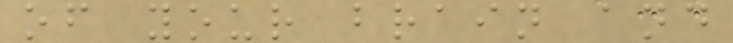of your brain and
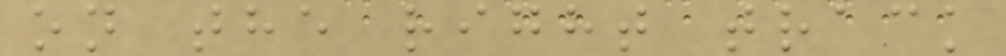on the right track
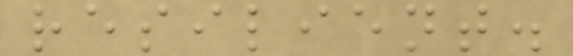resilient.
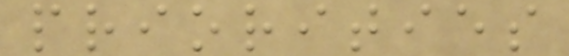priorities
